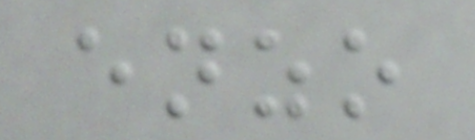enzo
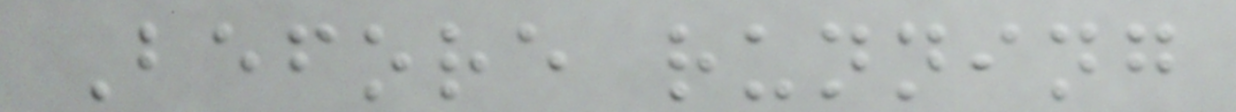Before running
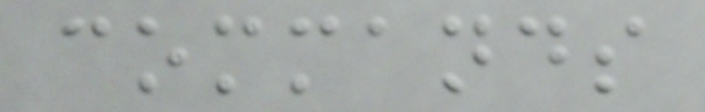commands
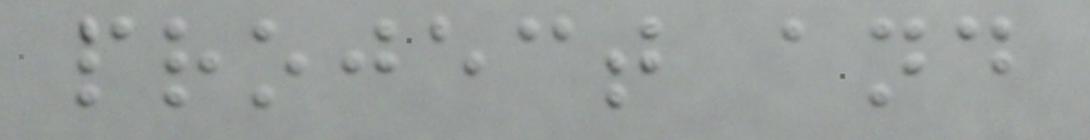project and
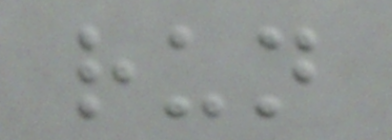run
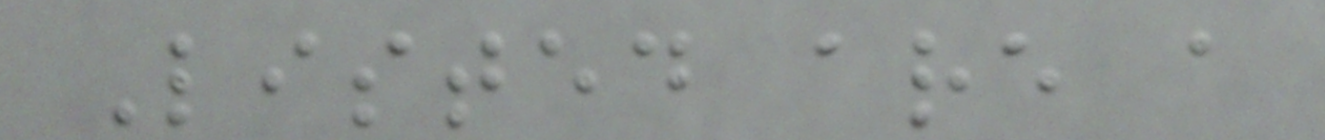Listed are a
